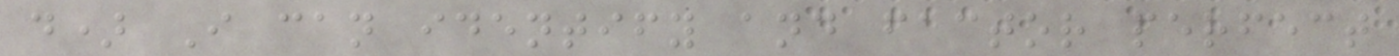d) I can identify and factor perfect
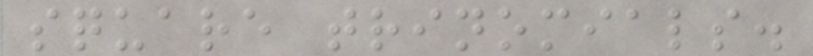square trinomials.
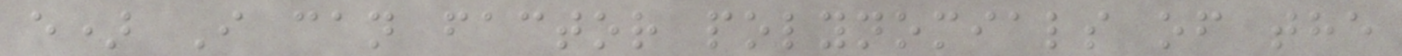e) I can factor polynomials of the
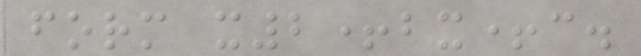form x2+bx+c.
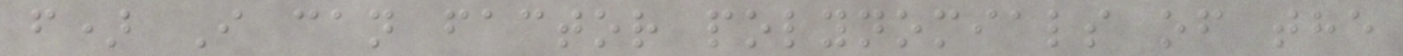f) I can factor polynomials of the
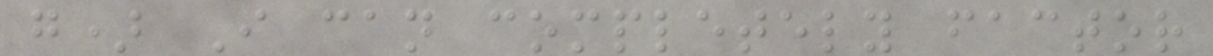g) I can completely factor
